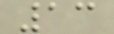13
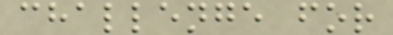challenge for
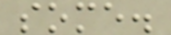some.
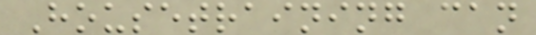Housetraining can
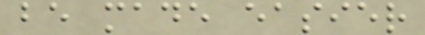be made easier
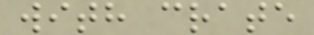with crate
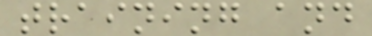training and
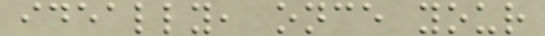ideally, once your
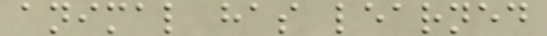animal has learned
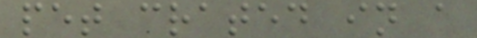pet crated in a
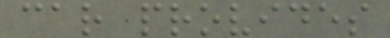car provides
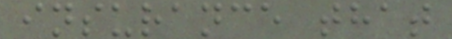insurance that
